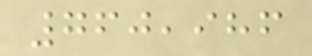760,986
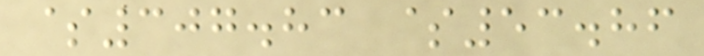$307.83 $53.86
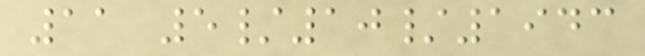11 5/10/1943
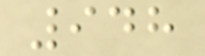948
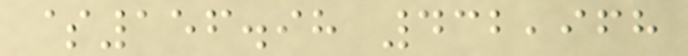$156.98 432,968
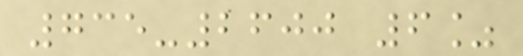735-2600 6%
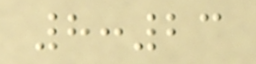8:23
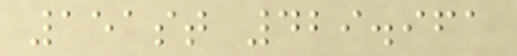151st 429.961
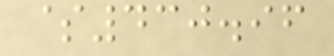$430.96
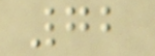72
